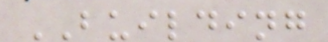BUILDING
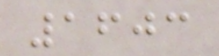1603
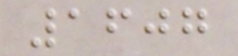1607
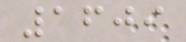1609
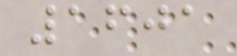1601
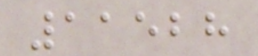11528
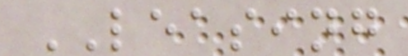LEASING
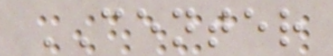CENTER
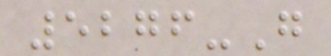5276-G
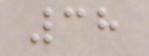38
